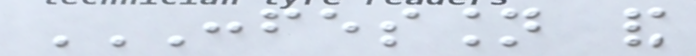CONFESSION AND
